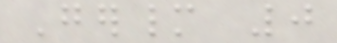Germany 0
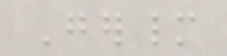Germany
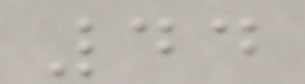44
